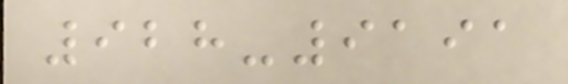928-9191
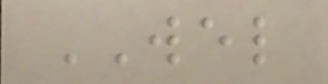WEL
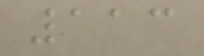113
